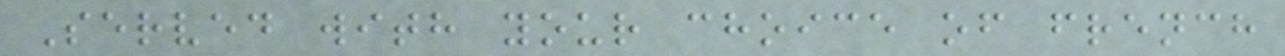Served with your choice of french
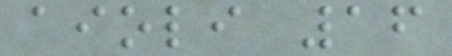aioli 16
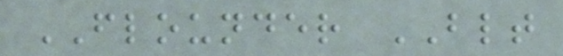FLOUNDER BLT
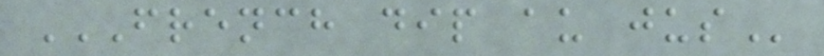FRENCH DIP AU JUS
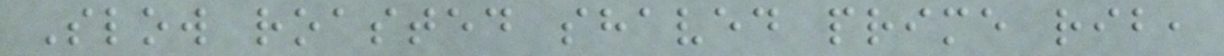Slow roasted shaved prime rib,
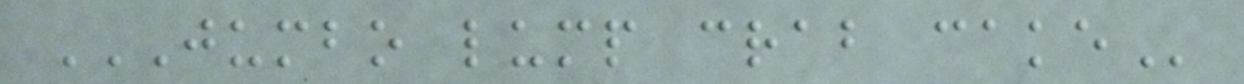JUMBO LUMP CRAB CAKE
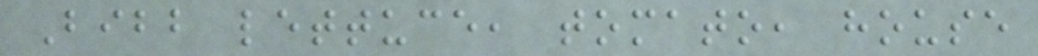Bibb lettuce, tomato, house
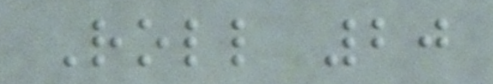Roll 20
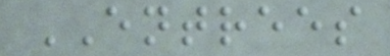ENTREES
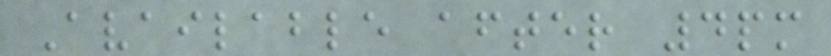Available after 4pm
